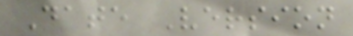Date Version
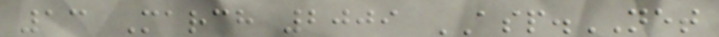13 March 2009 ASP.NET
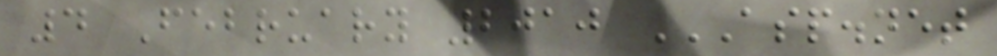4 February 2010 ASP.NET
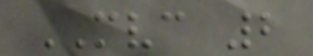MVC 2
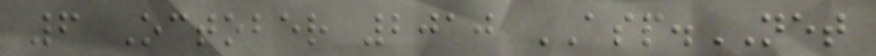6 October 2010 ASP.NET
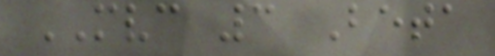MVC 3 Beta
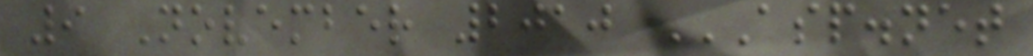9 November 2010 ASP.NET
